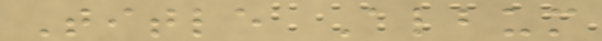Title Album
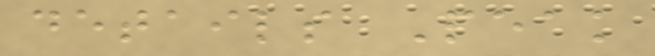details Peak
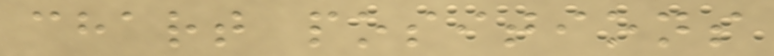chart positions
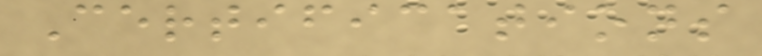Certifications
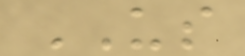US
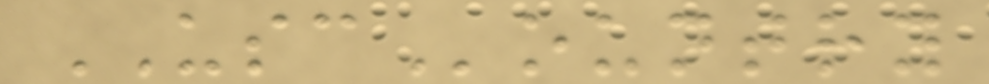USCountry
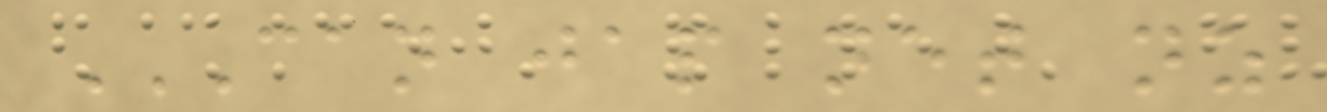CAN JAP NET NZ
